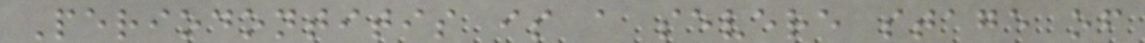Periodontitis is a severe stage of
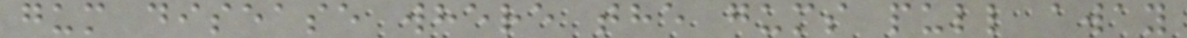gum disease where the gums pull away
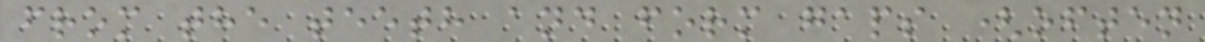from the teeth and form gaps (often
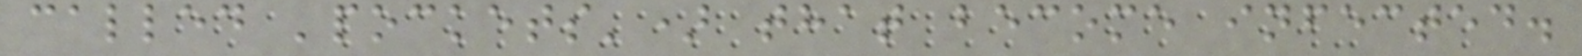called 'pockets') that become infected.
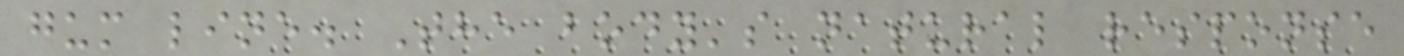gum line. The body's natural response
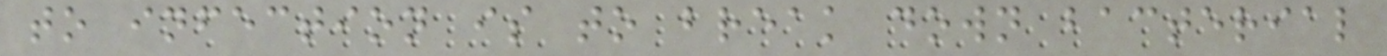to infection is to break down bacterial
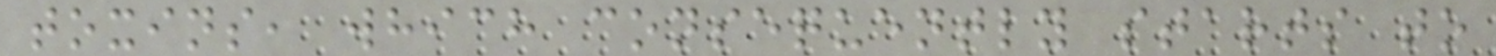toxins, which consequently starts to
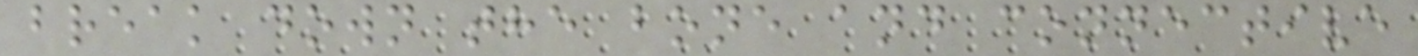break down the bone and connective
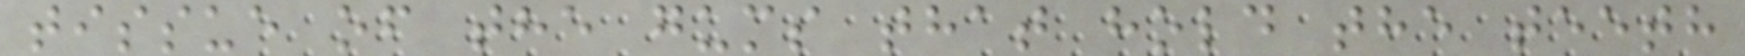tissue of the gums that hold the teeth
